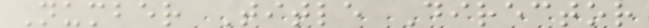Number Title Director
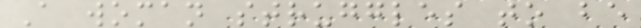A woman struggles to be
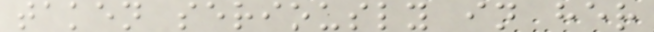taken seriously in her
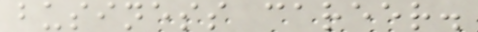business career.
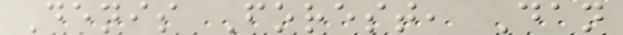Denis Forest, Dan
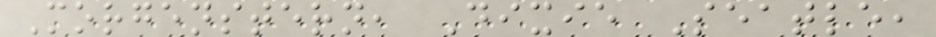Morgenstern, Dixie Seatle,
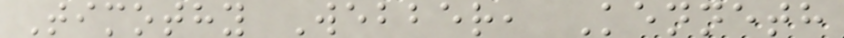Timothy Webber, Kenneth
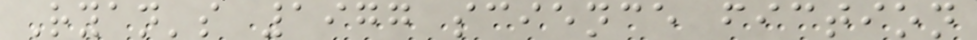Ryan's 1977 science fiction
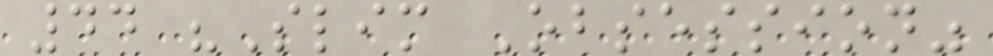44 "Slim Obsession"
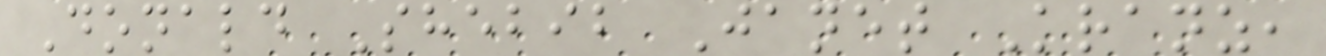Donald Shebib Janet Kranz,
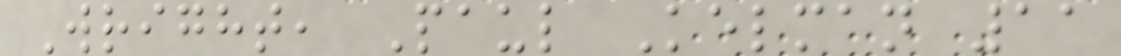Wright, Paul Kelman 11
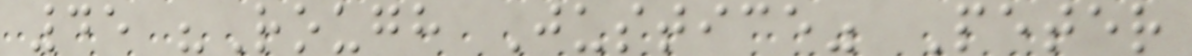45 "Rough Justice" Peter
